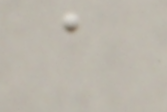a
